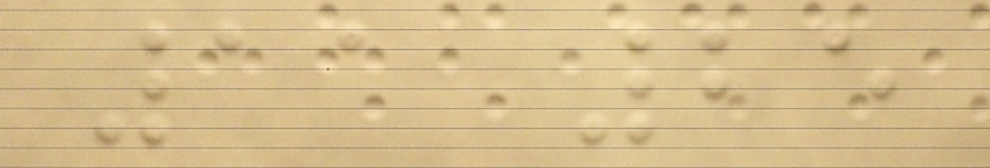11 25
